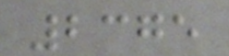2375
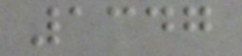1347
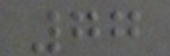77
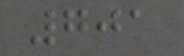701
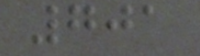701
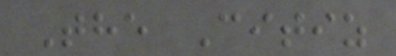The Citiz
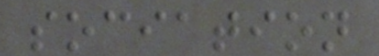sociation
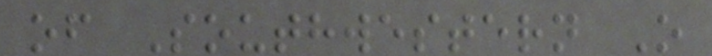of Southwestern O
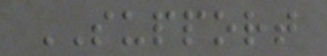SUPPORT
